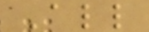All
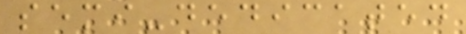semi-dedicated
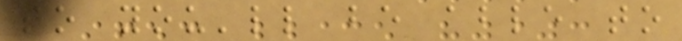so you'll be able to
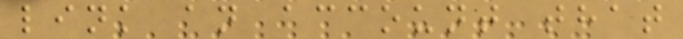link an account that
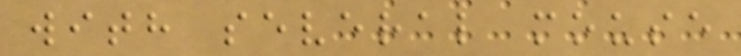with several mouse
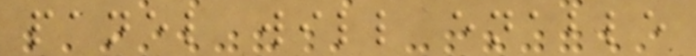panel will enable
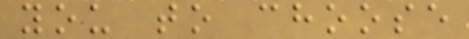you to choose
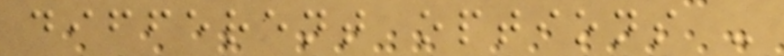different options -
